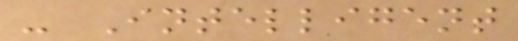- Intelligent
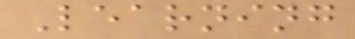Learning
